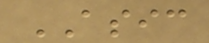ASIC
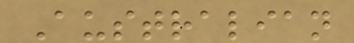Australian
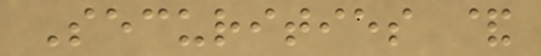Securities &
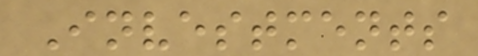Investments
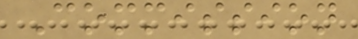Commission
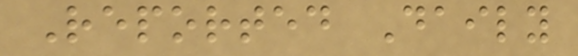Reported Daily
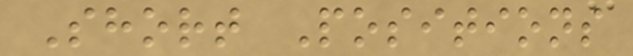Short Positions
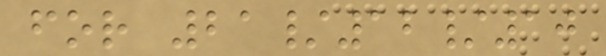for 21/12/10
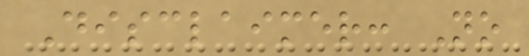Disclaimer: No
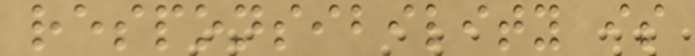responsibility is
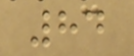84
